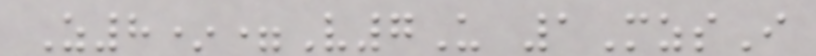Z8*=V7U 1MzsI
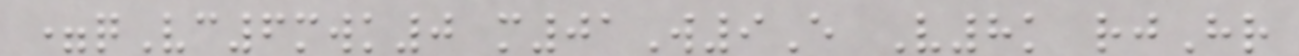=qVc6mwk0 m01W9E V8k rjHr
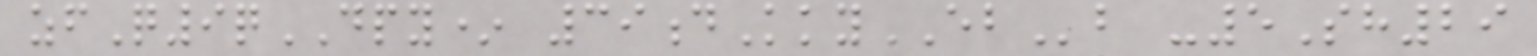zfQ9qDPY* 39dKkyEBb -5Sh29
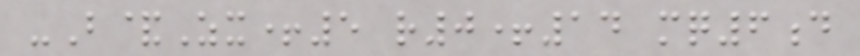-B&Zx+5 r0+14 mq6d
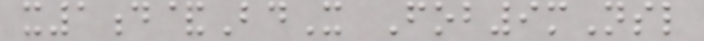x1d&BdX Fob9mNsl
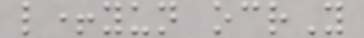l+yun ocrY
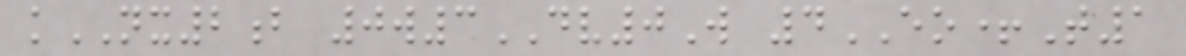kNX2b 0w3DV0W 4EO+T1
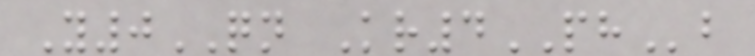Y0QN Kr4PHb
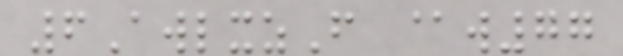6AwlxzF @w77
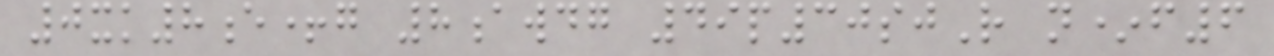0xk8e+g 8awdg 49p30sjR n*f6
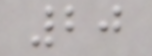20
